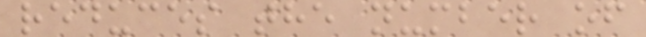reduces the number of
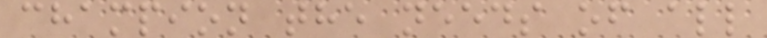champion the needs of all
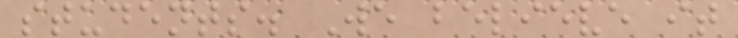students. We believe it
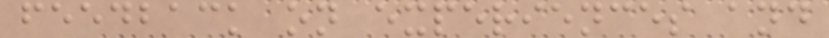feedback on experiences and
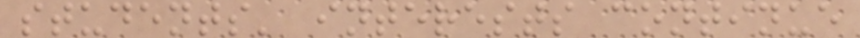students' interests continue
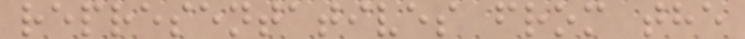representatives from the
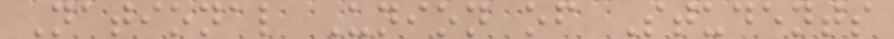National Union of Students
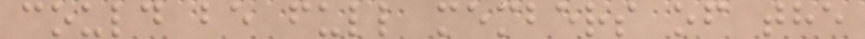could be full members of the
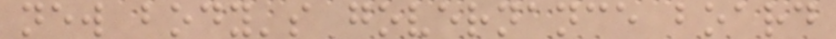new body's governance board
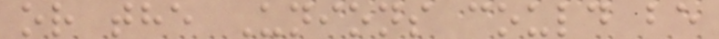or the Unions could be
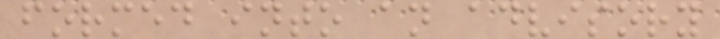formed into an advisory
